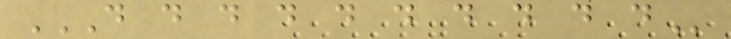D D D D D D D D D D
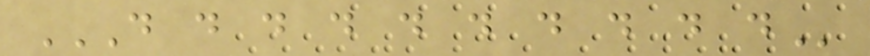D D D D D D D D D D
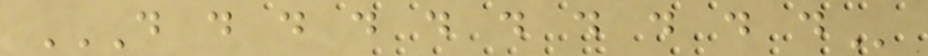D D D D D D D D D D
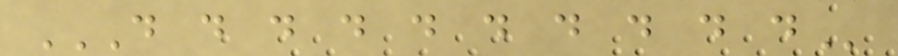D D D D D D D D D D
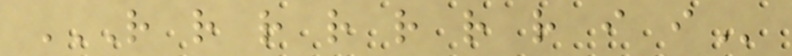R R R R R R R I I
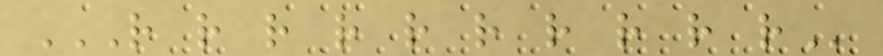R R R R R R R R R R
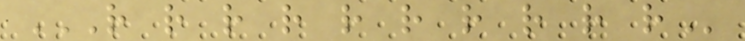R R R R R R R R R R
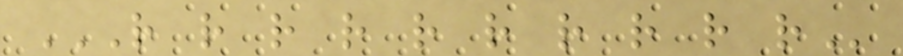R R R R R R R R R R
